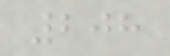208
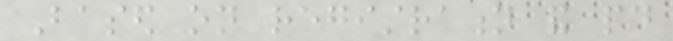Based on registration and paid
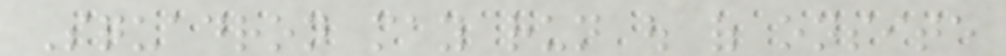Squadron may run out of onsite
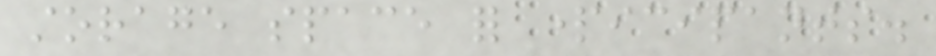storage space for participants.
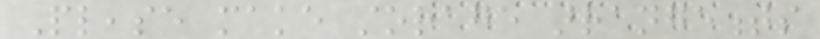Please make storage arrangements
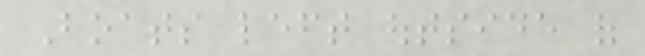Boats left outside of
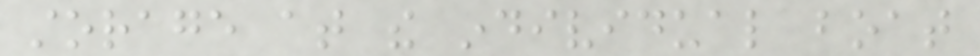storage at the individual boat
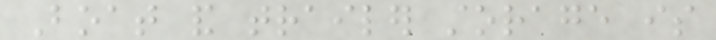Boat and trailer storage is
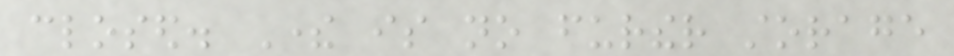closed. There is no further storage
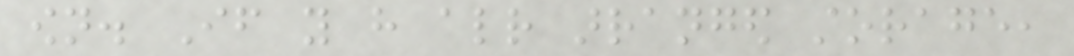own. If you have already arranged storage,
